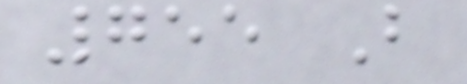755 B
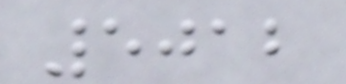5012
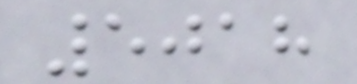5018
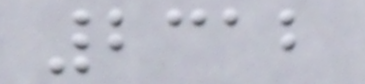2312
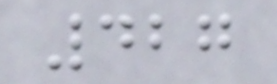427
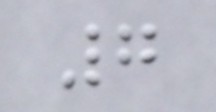7
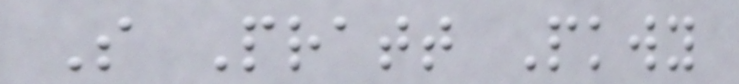S Pratt Pkwy
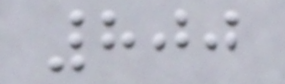800
